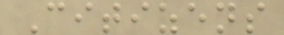Citizens
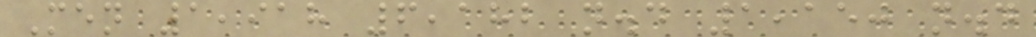Men 1,918 6,182 n.d 1,150 n.d
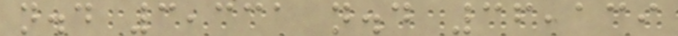n.d 3,331 n.d 36,139
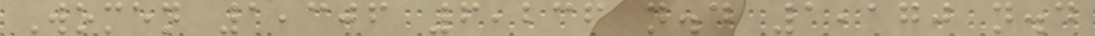Women 1,306 6,236 n.d 1,170 n.d
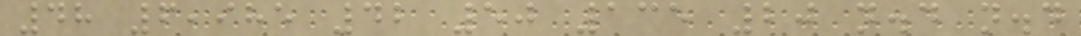48 6,985 42 50 135 20 n.d n.d
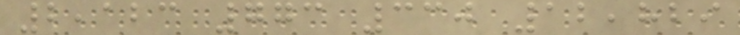2,123 773 330 12,829
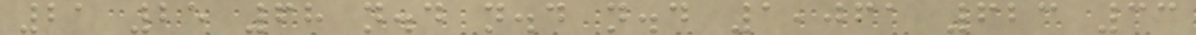21 25 68 n.d n.d n.d 1,061 623 33
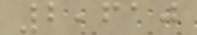2,610
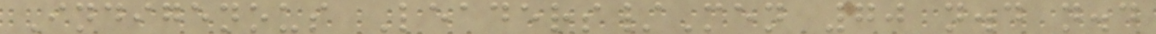Indigenous Leaders/Men 70 n.d n.d
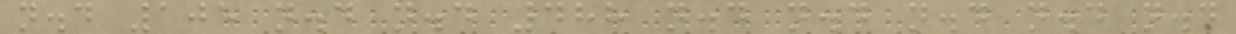n.d 105 n.d n.d 488 n.d n.d n.d n.d n.d
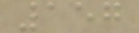157
